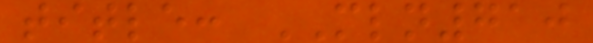title: MLN710
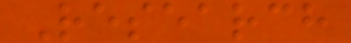Research
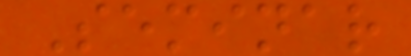Seminar
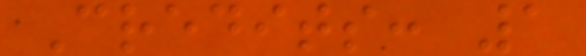Credits: 1
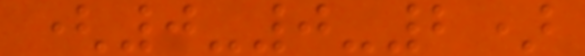(0-0-2)
